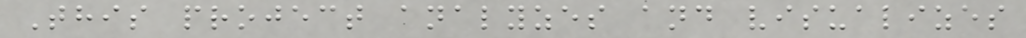This project analyzes and visualizes
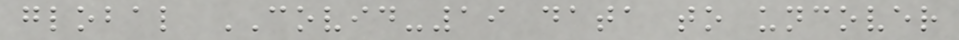global COVID-19 data to uncover
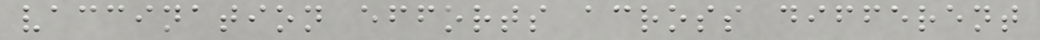vaccination efforts across different
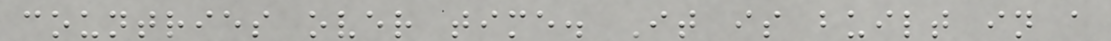countries over time. It is built in a
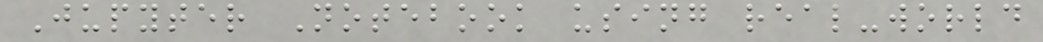Jupyter Notebook using real-world
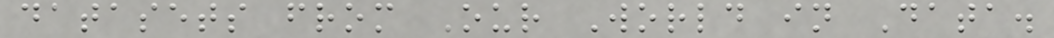datasets from Our World in Data.
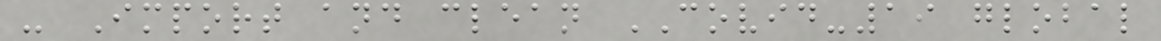- Import and clean COVID-19 global
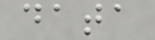data
